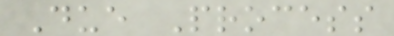Due Process
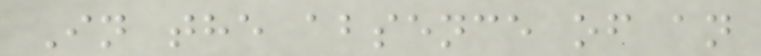In the absence of an
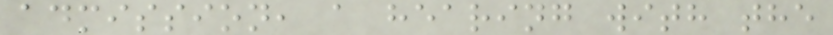admission, a hearing with the
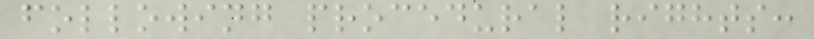following procedural rights:
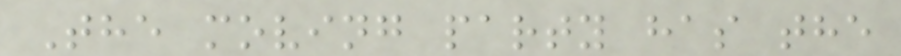The moving party has the
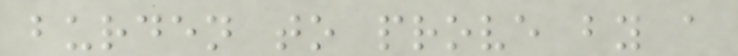burden to prove by a
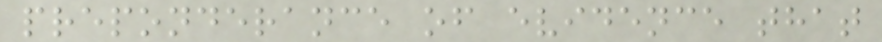preponderance of evidence that
